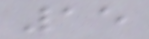15
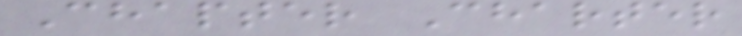Chapter Charter
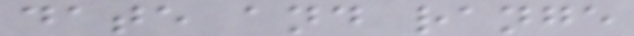date and range
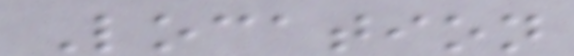Location
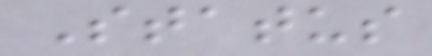Status
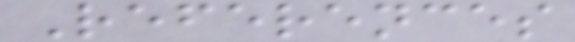References
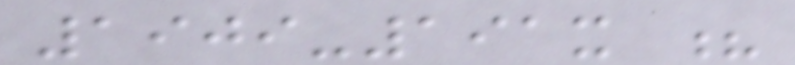1909-191x ?
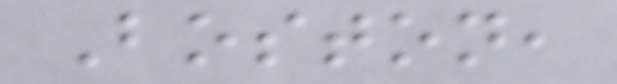Boston,
